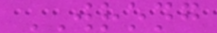WRONG
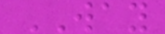WAY
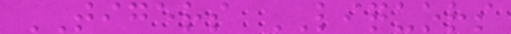TIGERS LIQUORS
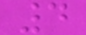4
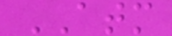ATM
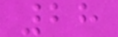28
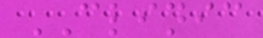CLINIC
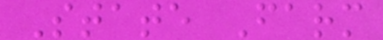State Farm
